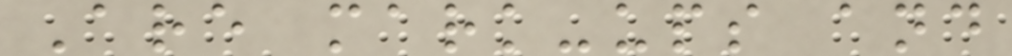Are mark-ups and
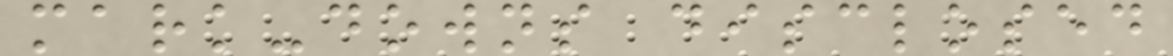mark-downs disclosed
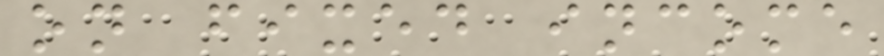on fixed income
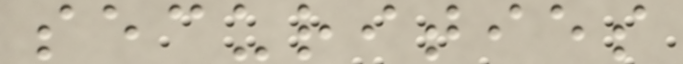securities
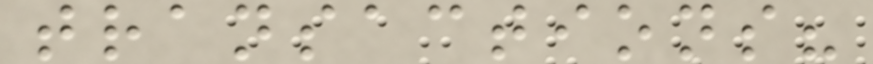transactions?
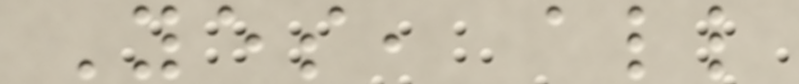Yes, all
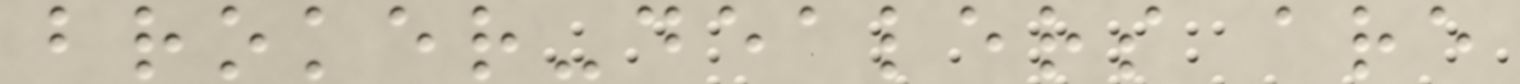broker-dealers are
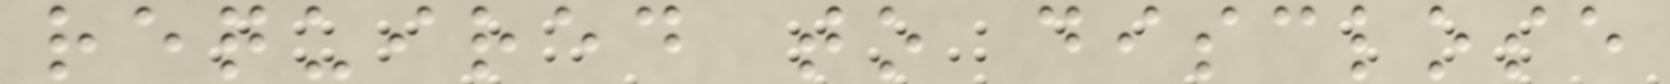required to disclose
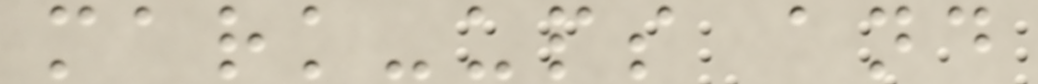mark-ups and
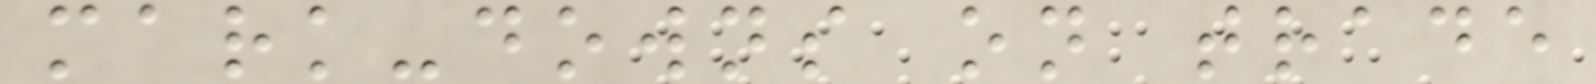mark-downs on trade
